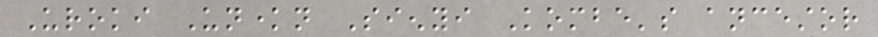Uroki Unknown Sienyi Kombe's ancestor
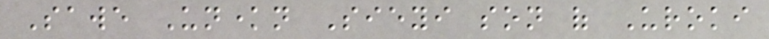Sawe Unknown Sieyi son of Uroki
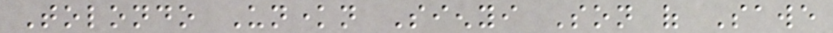Tolondo Unknown Sienyi Son of Sawe
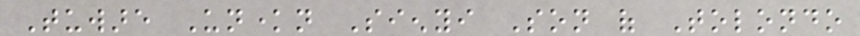Tuware Unknown Sienyi Son of Tolondo
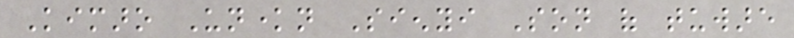Kimaro Unknown Sienyi Son of tuware
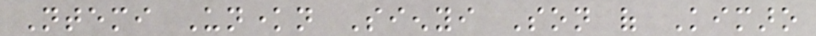Ntemi Unknown Sienyi Son of Kimaro
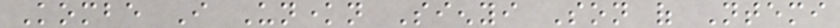Kombe I Unknown Sienyi Son of Ntemi
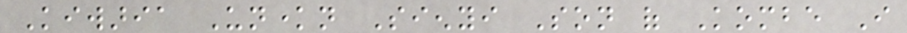Kiwaria Unknown Sienyi Son of Kombe I
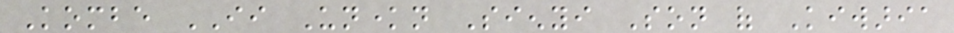Kombe II Unknown Sienyi Son of Kiwaria
